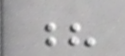?
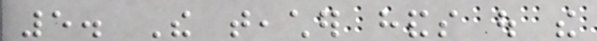5. The teacher hands out the
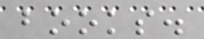books.
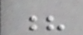?
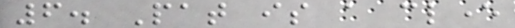6. Pat is a clever
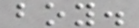boy.
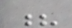?
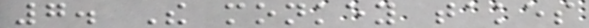7. The monkey takes
